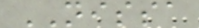NISSA
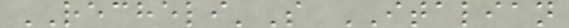RECHELI'S ITALIAN
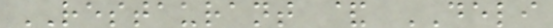RESTAURANT & DELI
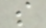s
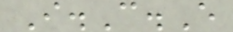I.C.E
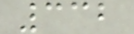332
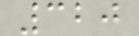320
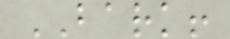BARK!
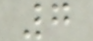7
